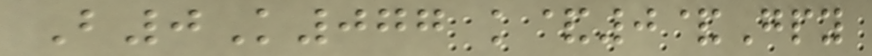B0K077 k&0&Gpy
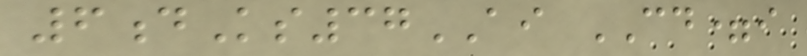6dKs37AI CD=i
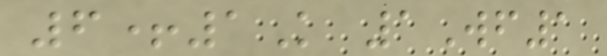6+1K 1Wf1
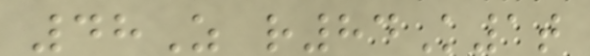48Z r84K1t
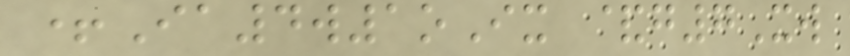+Ia4w1oIx &g7Xw
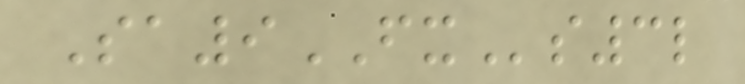Sa9FXs3l
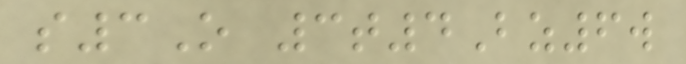s3O 3t4Bz6w
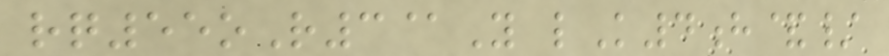rq55oR3@Y lK4h&/
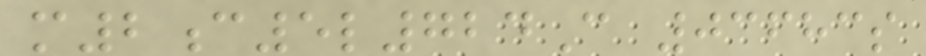m2c5l724C 03683s
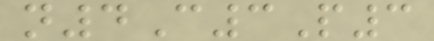n4C3P3
